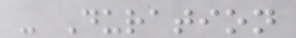- Duration
